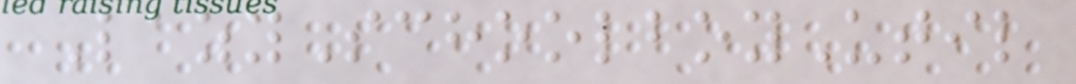LazySchoolboyUtil
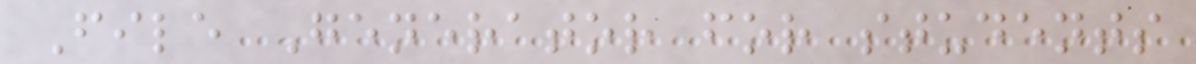File Generator for students
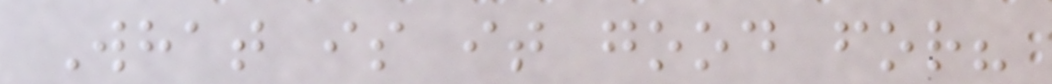What is it good for?
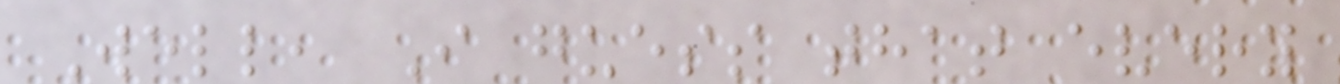Well, I guess that every
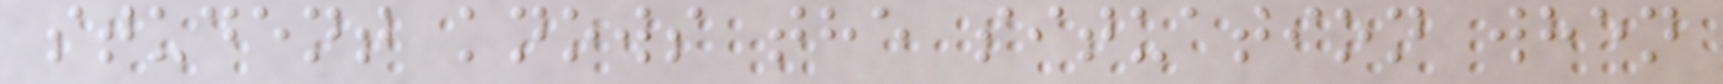student knows the situation when
